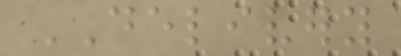DELIVERY
